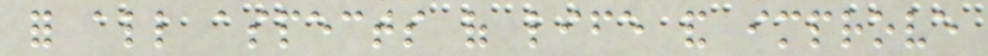for all aspects of life and improve
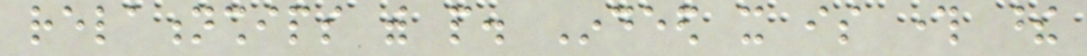relationships with people. Indeed it is through these
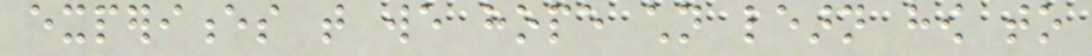experiences that we hope children learn how to
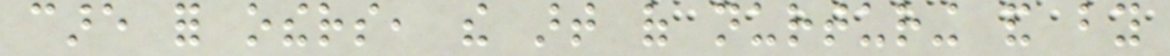care for others, the art of nurturing and by
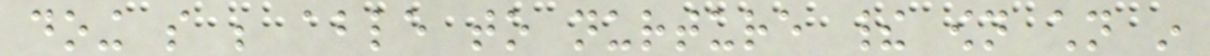doing so be able to nurture their own children in
